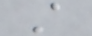A
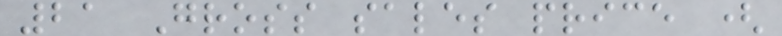21 Gross sales price (
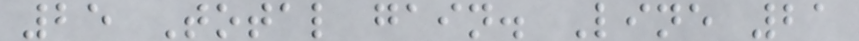25 Total gain. Line 21
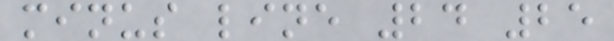minus line 24 25
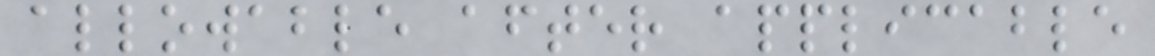allowable after applicable
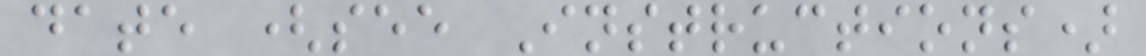date (see Instructions)
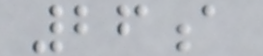26a
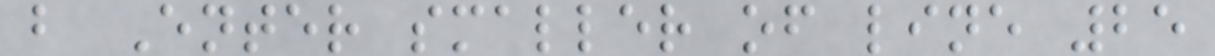b Enter smaller of line 25
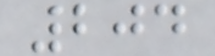204
